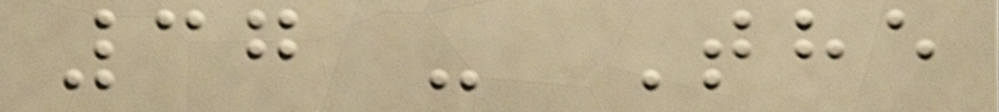37 - The
